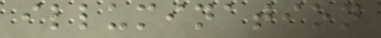illumination
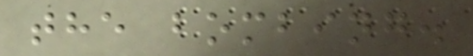the bombing.
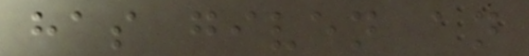has given an
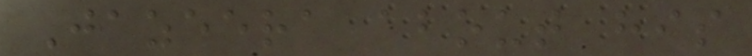Jazeera about his
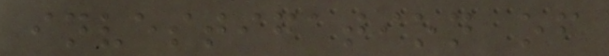investigation of
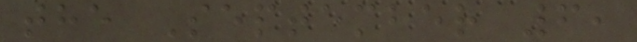the September 6,
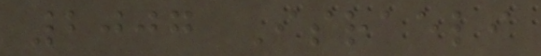2007 Israeli
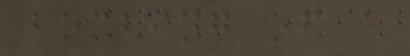bombing of a
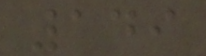149
